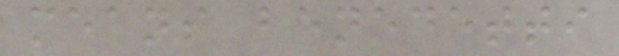means benedetti
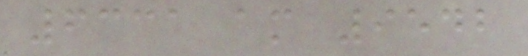6331 am 9542
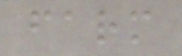farm
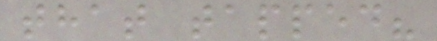that tapped?
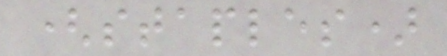(staples)
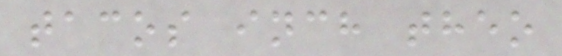tacos inch theo
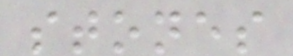stones
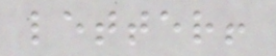letter!
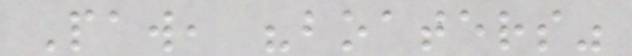Paw, "boaters"
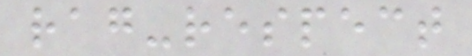rag-respect
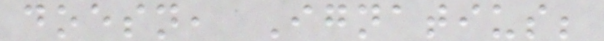doesn, Ignatius;
